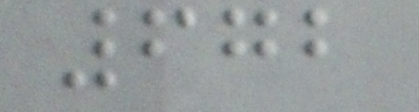672
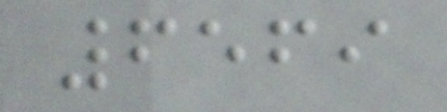6569
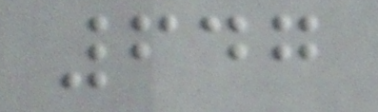647
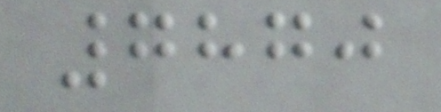7870
